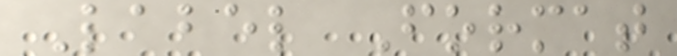Label Format
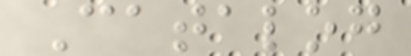Catalog
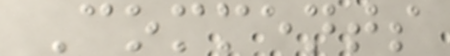Comments
